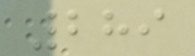289
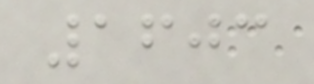1603
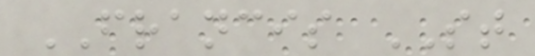FRANCIS ST
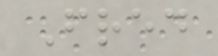Fred
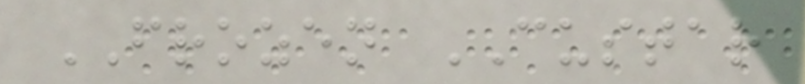FROZEN CUSTAR
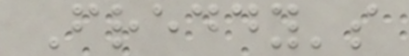Freddy's
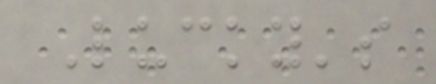Lucky's
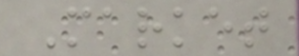Market
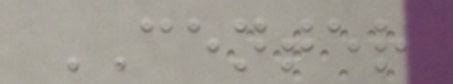CENTER
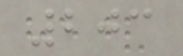203
